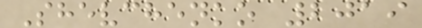Shevchenko 2019
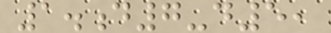1.d7-d5,
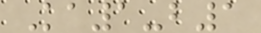Ka1-b1
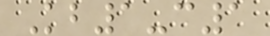Kb1-c1
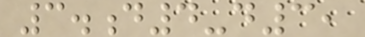3.d4-d3,
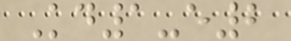Kd1-e2
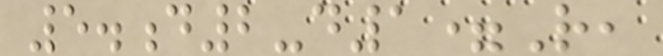5.d2-d1=R,
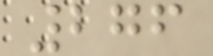276
